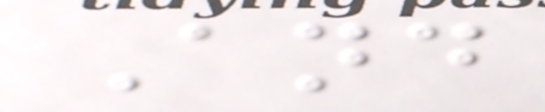And
